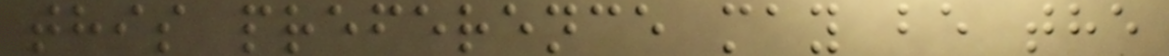this preference may be the
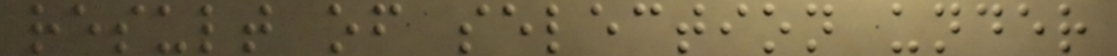result of selection under
